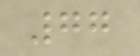77
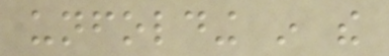unfolding in the
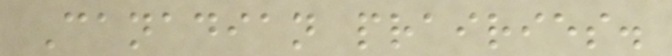Canadian prairies.
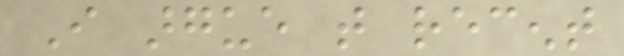I argue that recent
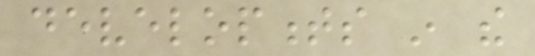developments in the
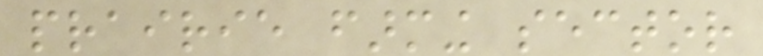prairie farming sector
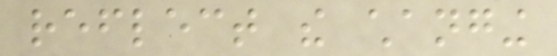reflect the changing
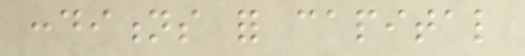conditions for capital
